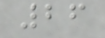26
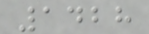1428
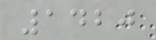1420
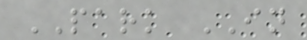PARK IN
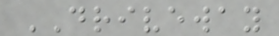DRIVEWAY
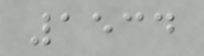1534
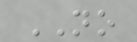NO
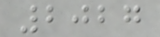2027
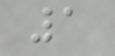1
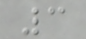3
